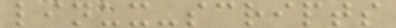linux-scripts
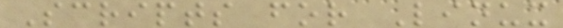Scripts for Linux
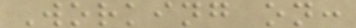Working on:
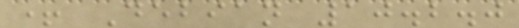+ Debian 10.2.0
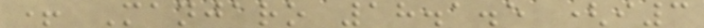+ Manjaro 18.1.5 (i3
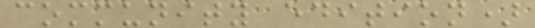community edition)
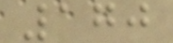170
